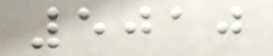5010
